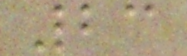23
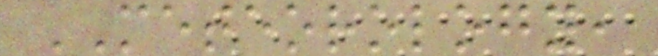METEOROLOGY,
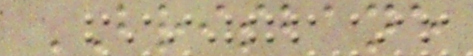BRISBANE
